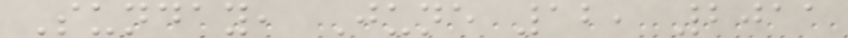Sunday, June 12, 2011
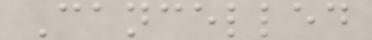Cancelled
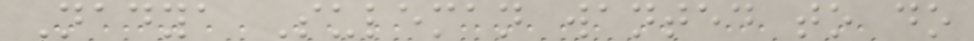Nadya Suleman wanted to do
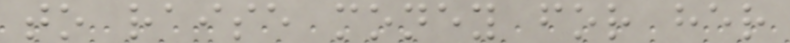to raise money for her
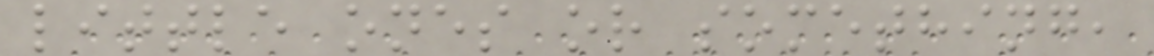little ones or something,
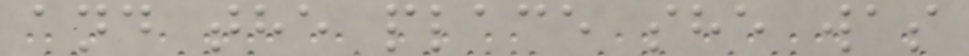and the place she was
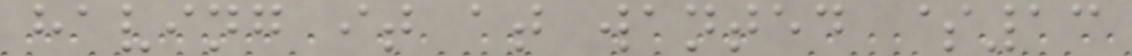having it at wanted $13
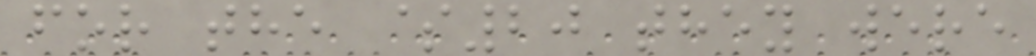for the $20 they were
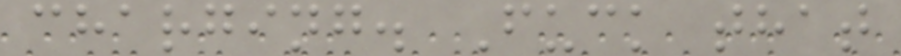charging. Fuck that
